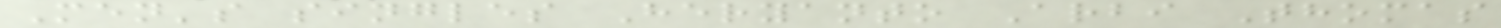Men's singles Heryanto Arbi Thomas
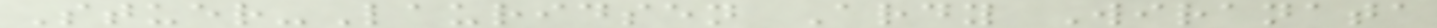Stuer-Lauridsen Ardy Wiranata
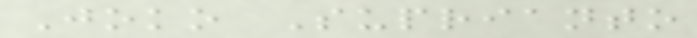Joko Suprianto
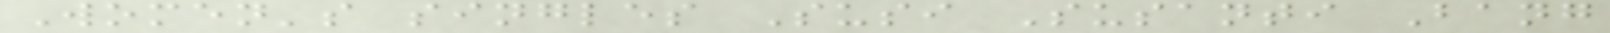Women's singles Susi Susanti Bang
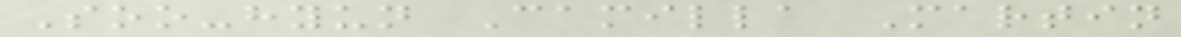Soo-hyun Camilla Martin
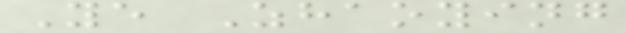Ye Zhaoying
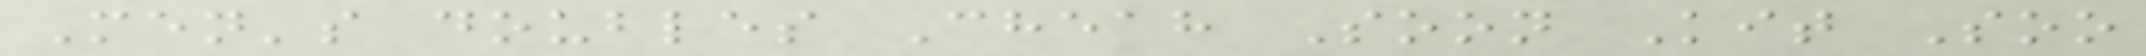Men's doubles Cheah Soon Kit Soo
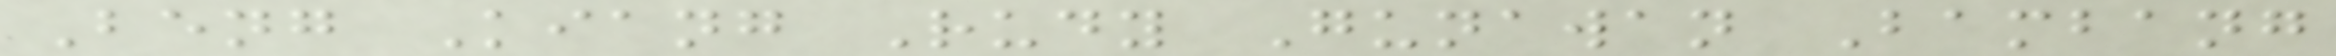Beng Kiang Rudy Gunawan Bambang
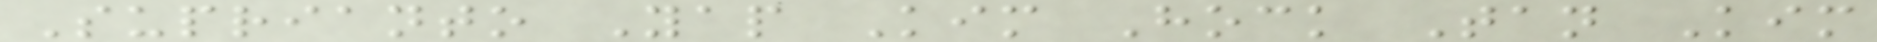Suprianto Yap Kim Hock Tan Kim
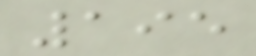195
